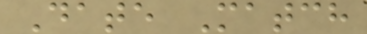Date Match
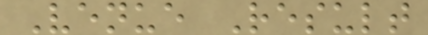Venue Result
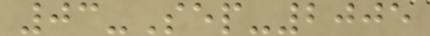03-Sep-2005
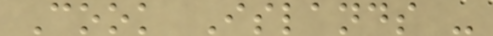Cook Islands -
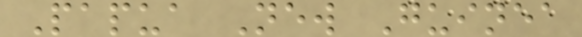Papua New Guinea
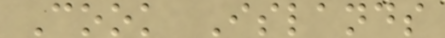Cook Islands
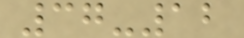37-12
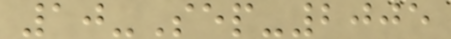10-Sep-2005
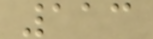113
